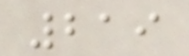219
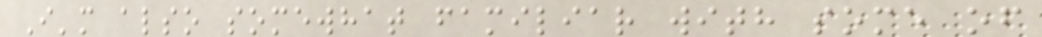I'm also somewhat familiar with some of
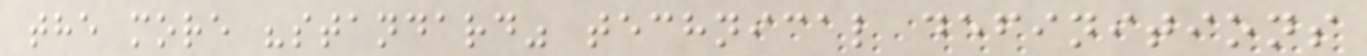the more "standard" technical definitions
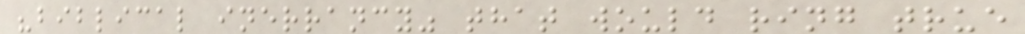"biblical inerrancy" that would ring true
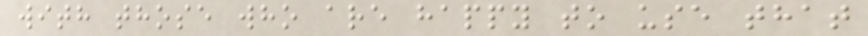with those who are happy to use that
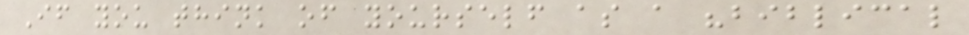If you think of yourself as a "biblical
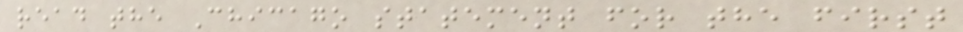read the Chicago statement for the first
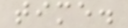time.
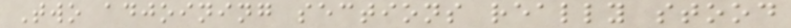Two adjoining sections really stood
